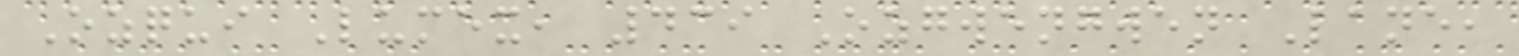Ozqui Lumex, 439 Ozgwengwen Lane,
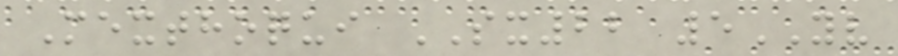Mexthoqui SX22 5YV
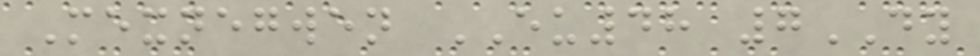Mexnegwen EU48 7DY
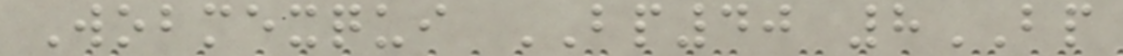Wobmexqui BP40 8BP
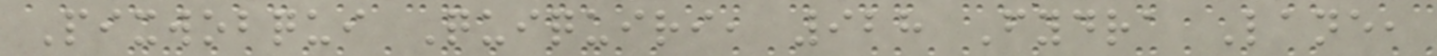Pixwobqui Quiquiri, 928 Fydra Lane,
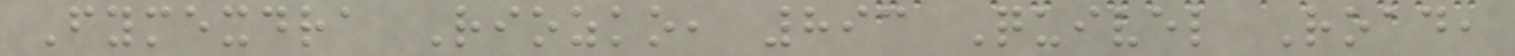Fymexdra Riozko, 893 Quivel Road,
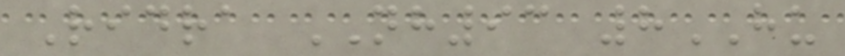Ridra NH93 8HU
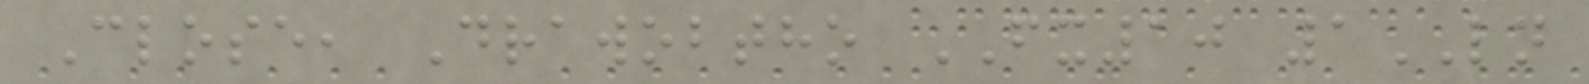Close, Drawobtho FX10 1LN
